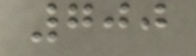700
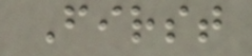First
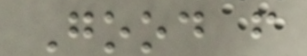Good f
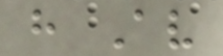h Av
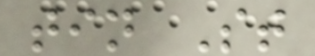tin St
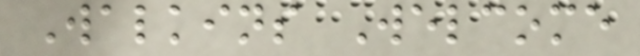Walkins Welcome
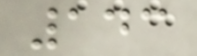143
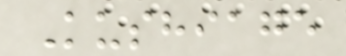Kushiage
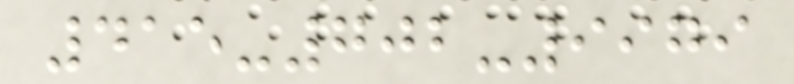415-702-9979
